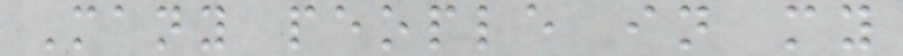Many people in my
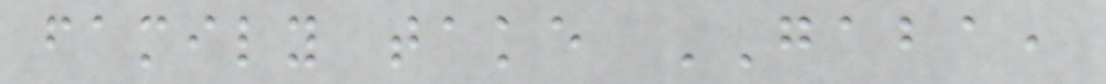family take GABA,
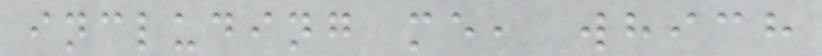including me, which
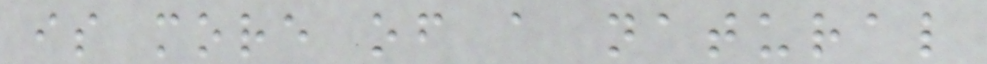is more of a natural
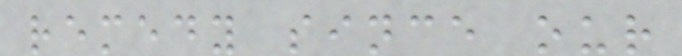remedy since our
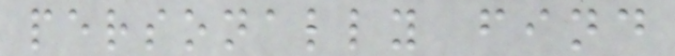personally find
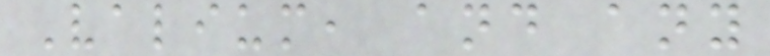Valium, and any
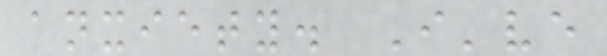anxiety. I've
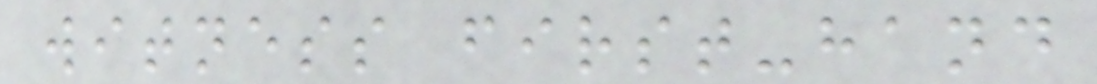witness first-hand
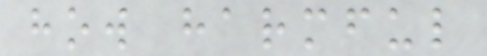how harmful
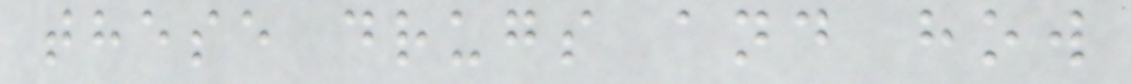these drugs and how
